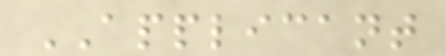APPLICANT
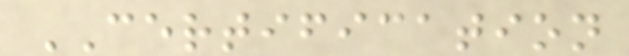CERTIFICATION
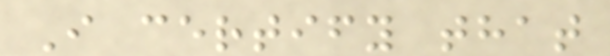I certify that
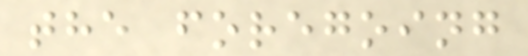the foregoing
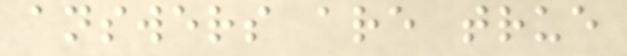answers are true
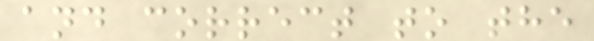and correct to the
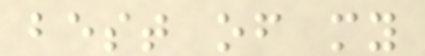best of my
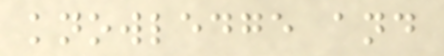knowledge and
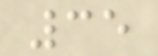35
